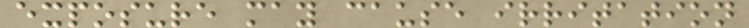exposure may cause irritation
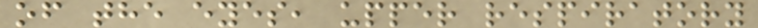of the eyes, upper respiratory
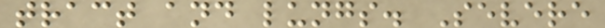tract and lungs. Severe
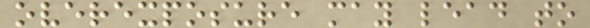overexposure may lead to
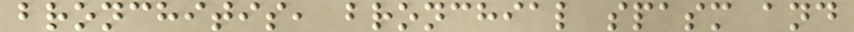bronchitis, bronchial spasm and
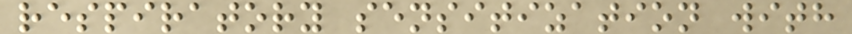respiratory sensitization with
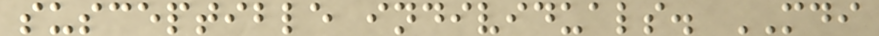susceptible individuals. MDI
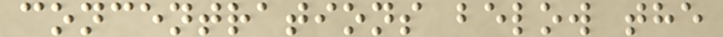concentrations below the
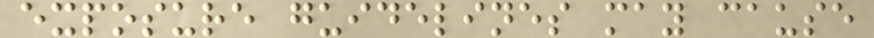exposure guidelines may cause
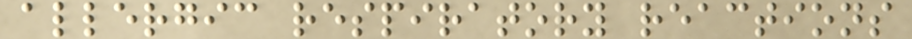allergic respiratory reactions
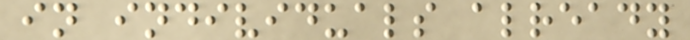in individuals already
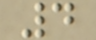4
